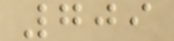709
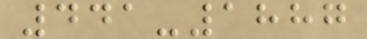441-1887
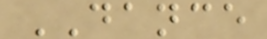DANCE
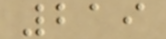219
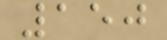150
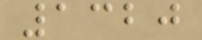1320
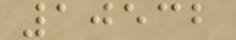10532
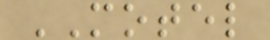MOTEL
